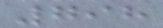798
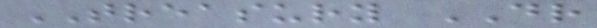TREASURY DR
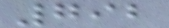792
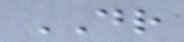DR
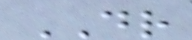DR
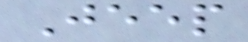Jeep
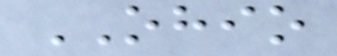OHIO
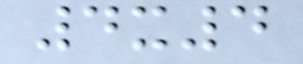4x4
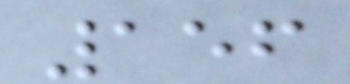156
